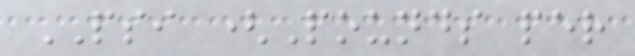PSI (Pounds per
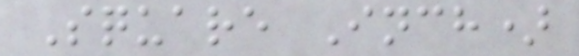Square Inch)
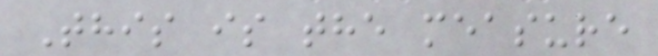This is the measure
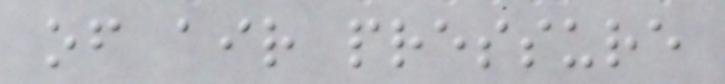of air pressure
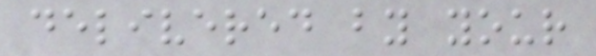delivered by your
